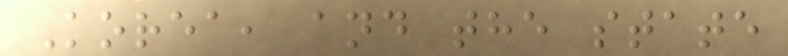Korea, and the state
